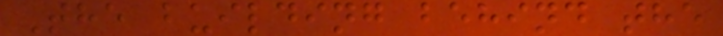The building behind the
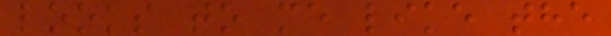looks to me like the
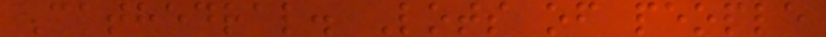Cathedral. Lots of people
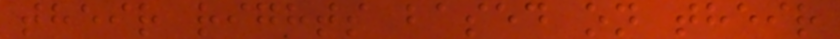their rights based on their
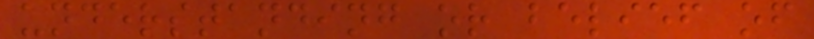understanding or belief of
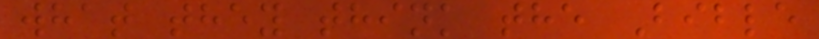what they think the Bible
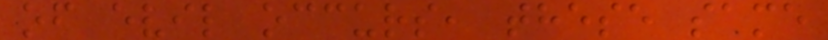of evil occurs, these same
